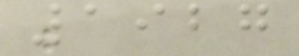1927
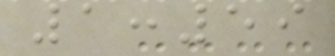1:59
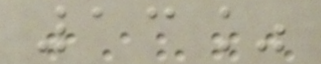13%
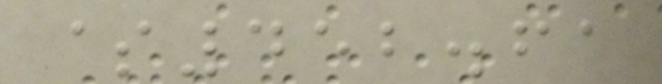$452.61
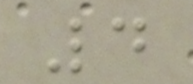4
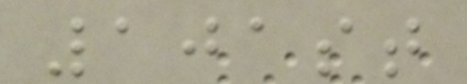101st
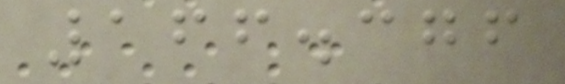166.376
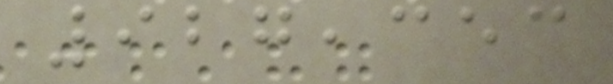927,353
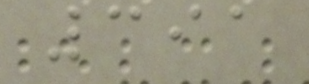391
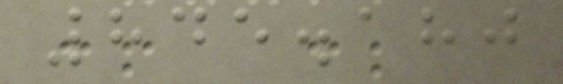845.180
